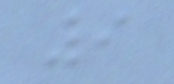9
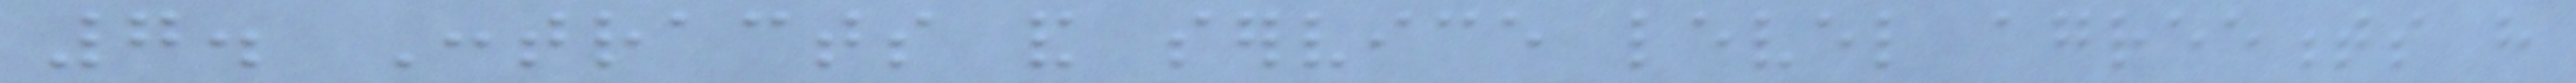7. Contracts and service level agreements have
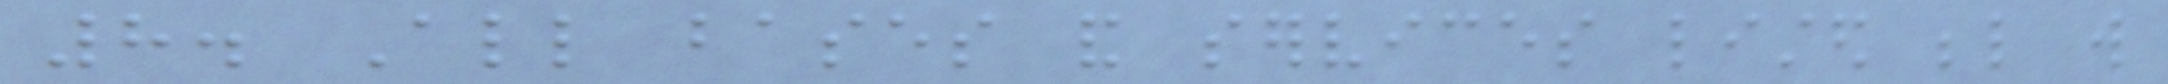8. All bases and services listed below will
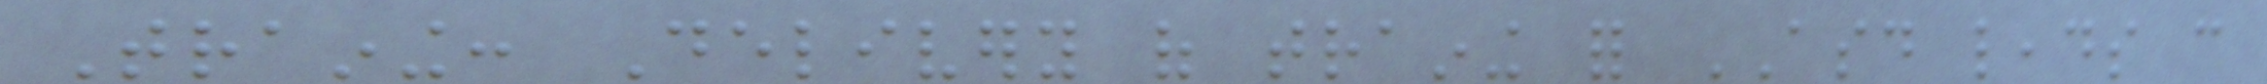Training: Delivery of training for ASD leads can
